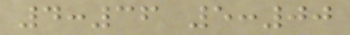4:36 5:00
